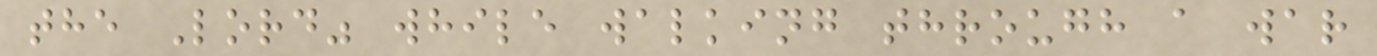the Lord" while walking through a war
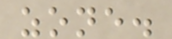zone.
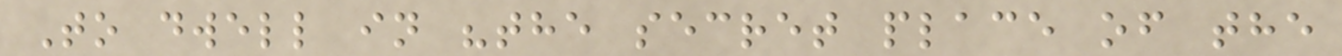To dwell in "the secret place of the
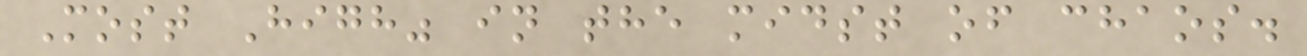Most High" in the midst of chaos.
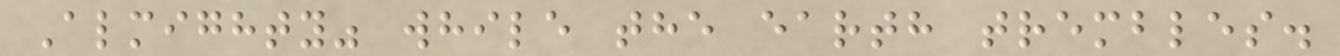Almighty" while the earth trembles.
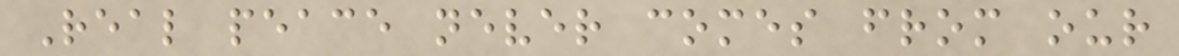Real peace never comes from our
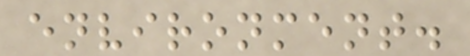environment.
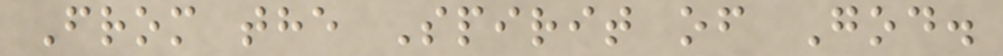From the Spirit of God.
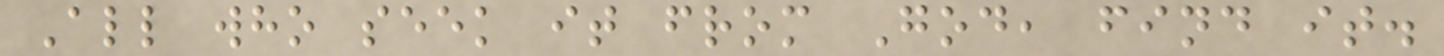All who seek it from God, find it.
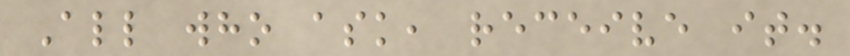All who ask, receive it.
